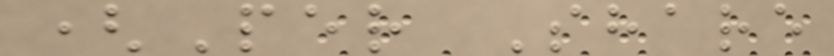(Per Share
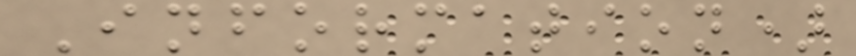Information)
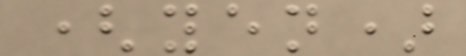(yen)
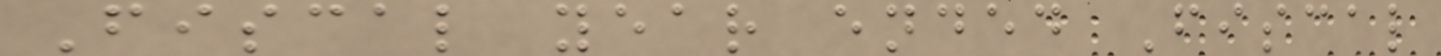Fiscal year ended Fiscal
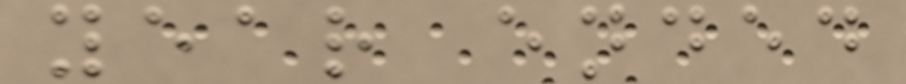year ended
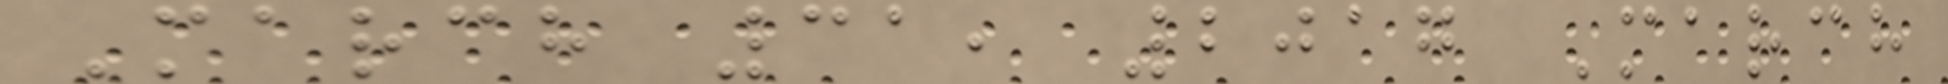March 31, 2017 March
